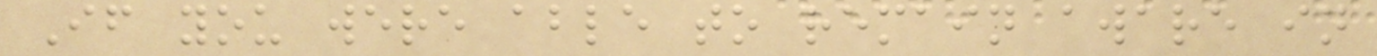If you were able to remain aware in
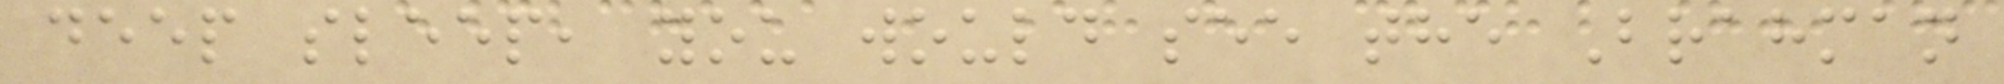deep sleep, you would see the Brahman
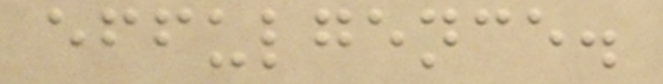effulgence.
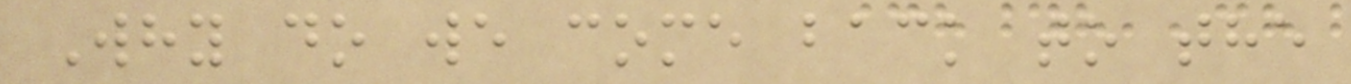Why do we come back to the
